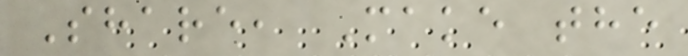Share, Make the
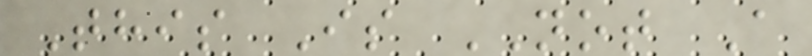This Is NOT A
